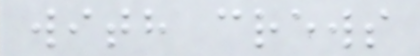with crews
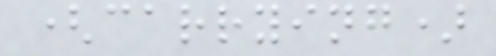(carrying)
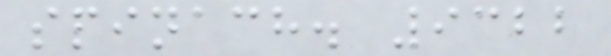spinach. 9322
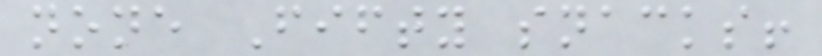none Fifty snacks!
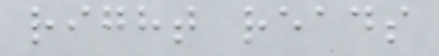right reads
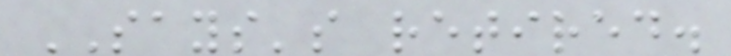SAYS's retired.
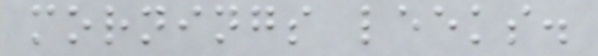mornings leeks.
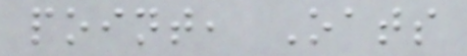point, Oats
